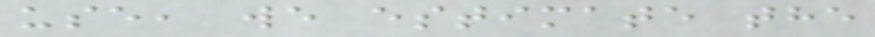use, we estimate the
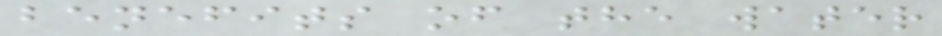benefits of the water
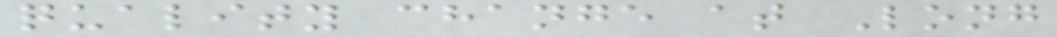quality change at Long
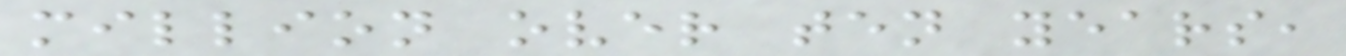million over ten years,
